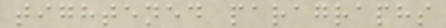tightened paragraphs
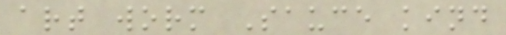art worm Sauce kind
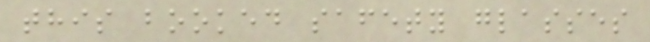this booked safety glasses
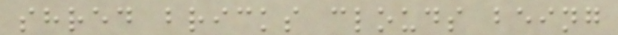shred bricks clouds being
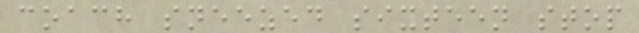coach sneezed sixteen stop
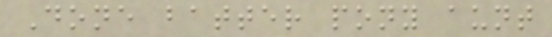Done batter pony aunt
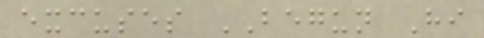excuses BEGUN Hi
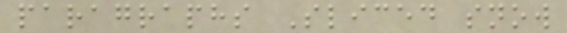paragraphs Sliced snow
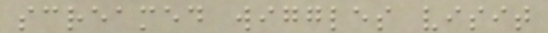screamed wiggles visit
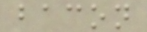bacon
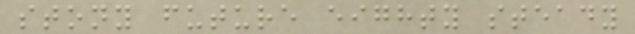stony future eighty steady
